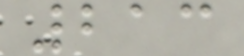213
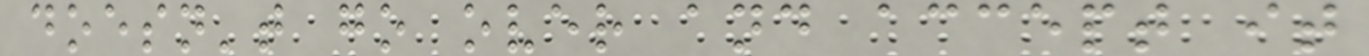doesn't go over and accept it
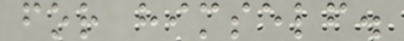for himself.
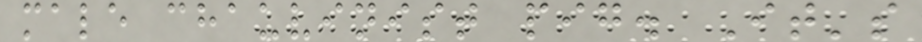male chauvinist pig. It's
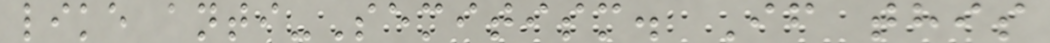like anti-Semitism. If this
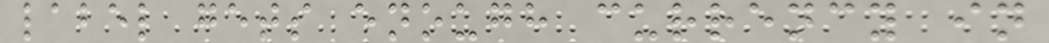label gets enough currency in
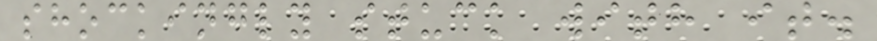shockingly stuck with it.
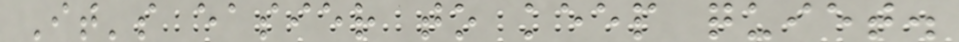It's easier to keep quiet.
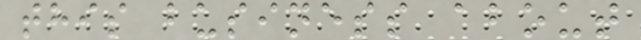this business about
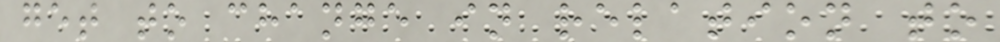get to change in relation to
